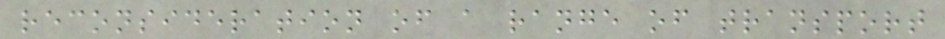reconsideration of a range of transport
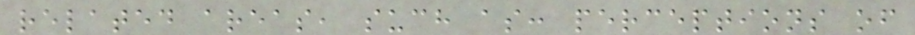related areas, such as: perceptions of
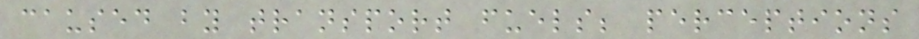caused by transport fuels; perceptions
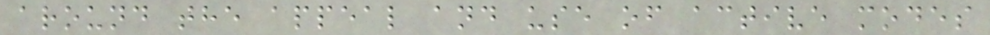around the appeal and use of active modes
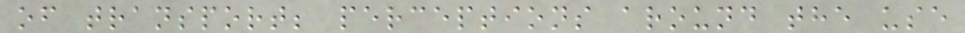of transport; perceptions around the use
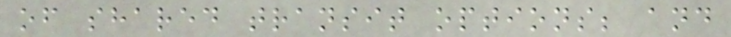of shared transit options; and
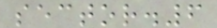sector.6
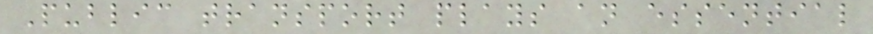Public transport plays an essential
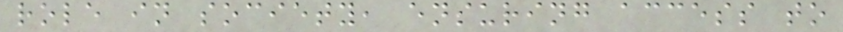role in society, ensuring access to
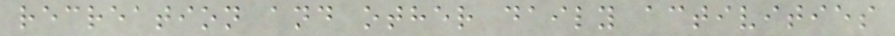recreation and other daily activities
